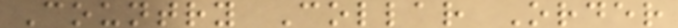Country Collar Order
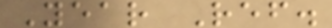Year Ref.
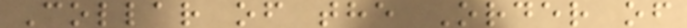Collar of the Order of
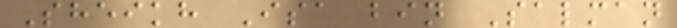Sheikh Isa bin Salman
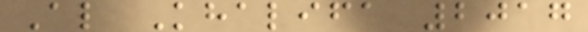Al Khalifa 2017
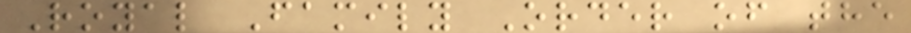Royal Family Order of the
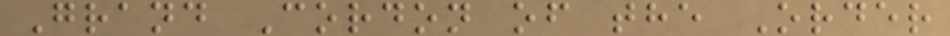Grand Cordon of the Order
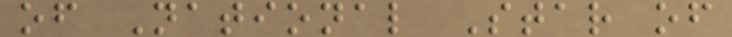of National Star of
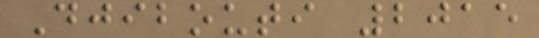Djibouti 2015
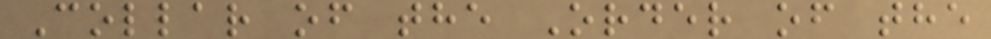Collar of the Order of the
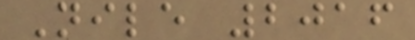Nile 2016
